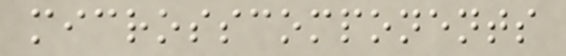microsscomponents
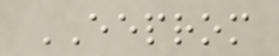EEPROM
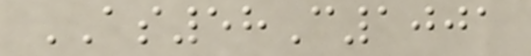AS58C1001
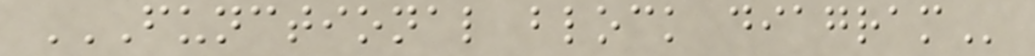FUNCTIONAL BLOCK DIAGRAM
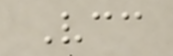Vcc
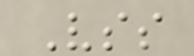Vss
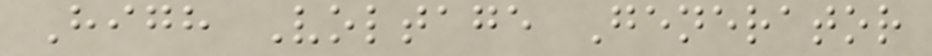High Voltage Generator
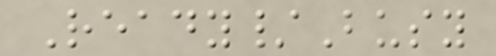Ready/Busy
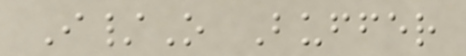I/O Buffer
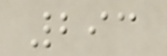293
